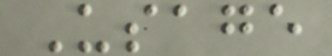Usage
